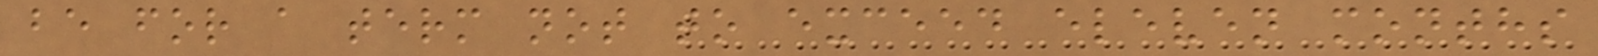be for a term not to exceed eleven months
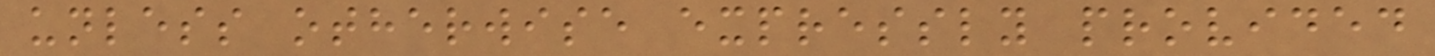unless otherwise expressly provided
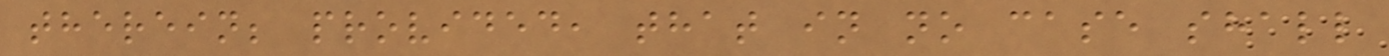therein; provided, that in no case shall
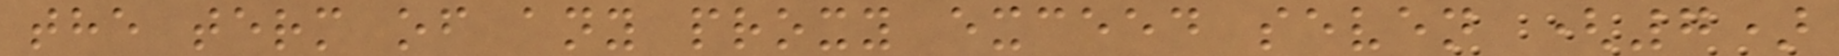the term of any proxy exceed seven (7)
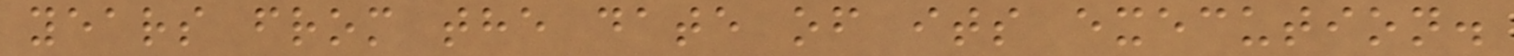years from the date of its execution.
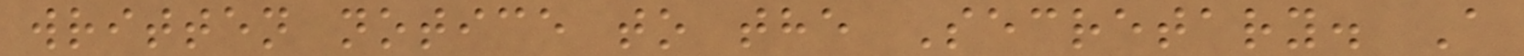written notice to the Secretary. A
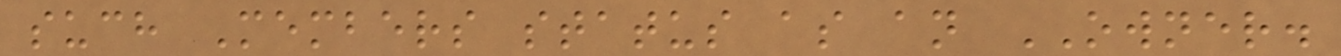such Members status as an OWNER.
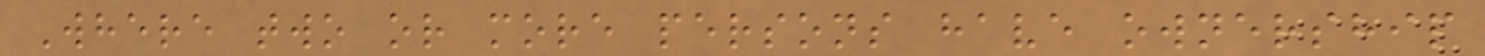Where two or more persons have ownership
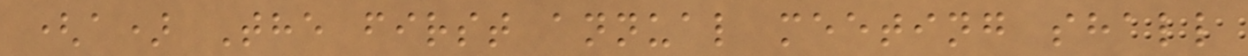(a) The first annual meeting shall
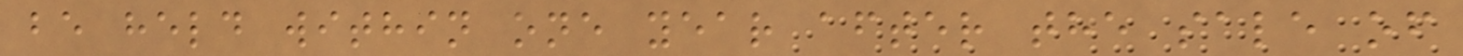be held within one year after the sale of
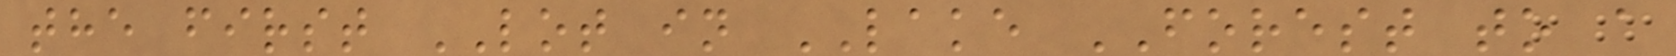the first LOT in LAKE FOREST to a
